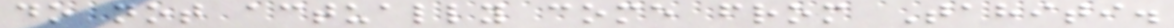do not actually come from Tahiti.
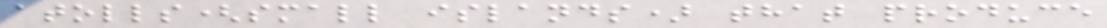atolls(small islands) that produce
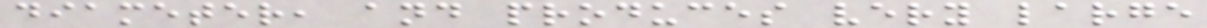diameter, and produces very large
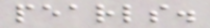pearls.
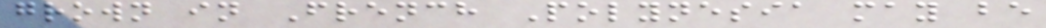grown in French Polynesia may be
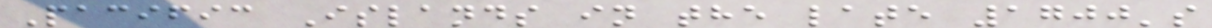Pacific Islands in the late 1700's
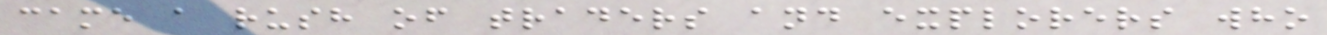came a rush of traders and explorers who
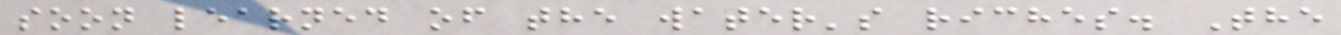soon learned of the water's riches. The
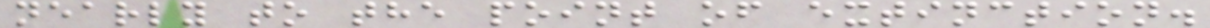nearly to the point of extinction.
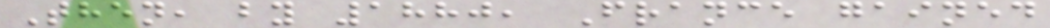Then, by 1880, France gained
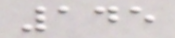145
